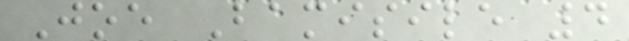Joe Bamisile 4
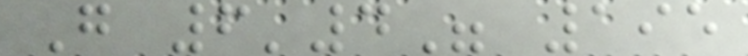G 6'4" 195
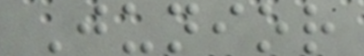Junior
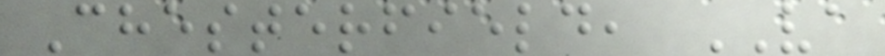Chesterfield, VA
